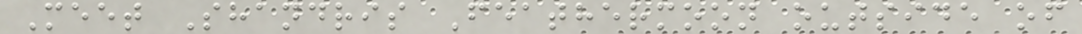Meet Shandris Feathermoon outside of
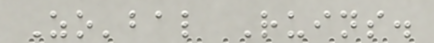Zo'bal Ruins.
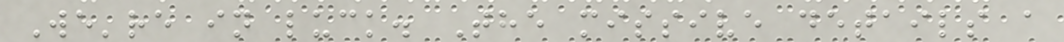We're in luck. The missive details a
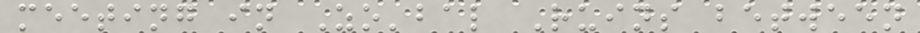meeting in Zo'bal Ruins between
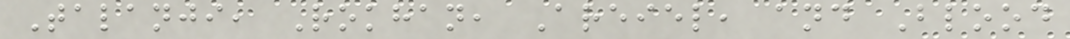Talanji, Rokhan, Areiel, and Blood
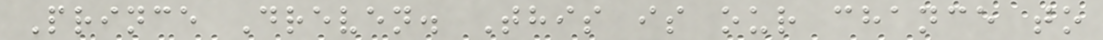Prince Dreven. This is our chance to
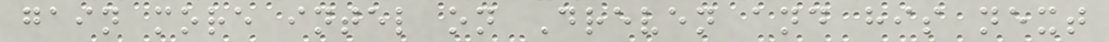gain more intel on Dreven and his next
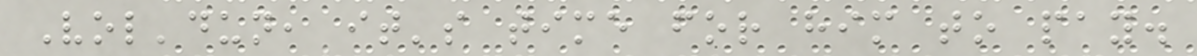Vol'dun, it's time for him to pay.
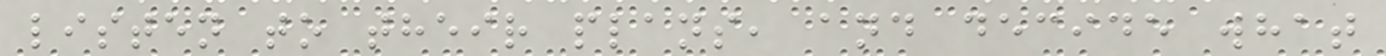listen to their plans, and decide what
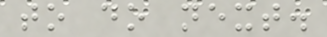to do next.
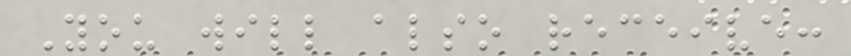You will also receive:
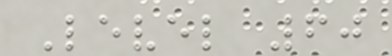Level 60
